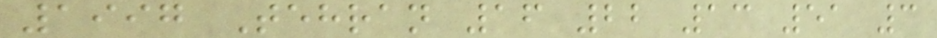1997 Tehran 16 22 13 51 3
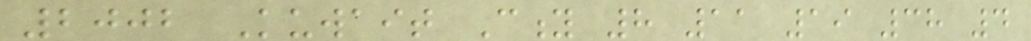2002 Kuwait City 8 11 19 38 4
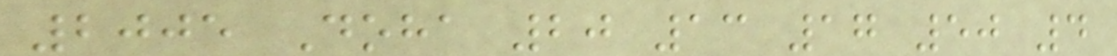2005 Doha 20 13 17 50 4
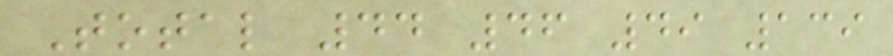Total 44 46 49 139
